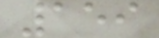159
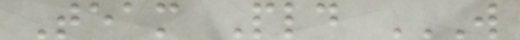Team Pld W
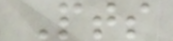Pts
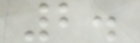2.
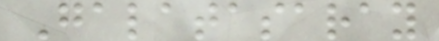Galatasaray
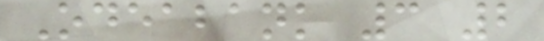Odeabank 3 2
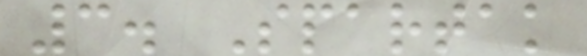3. Spartak
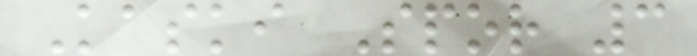Kaski Spor 3
